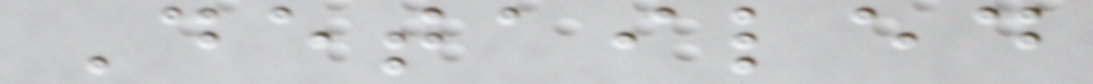Detailed
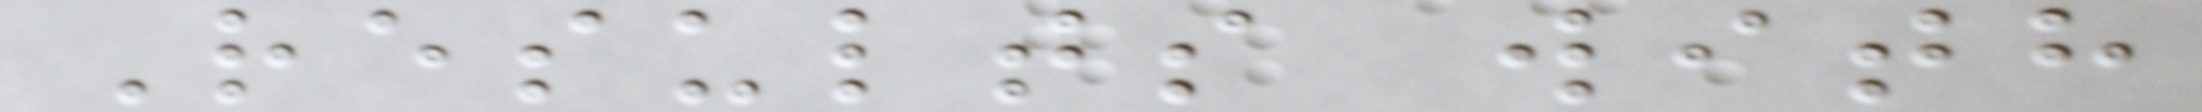Results with
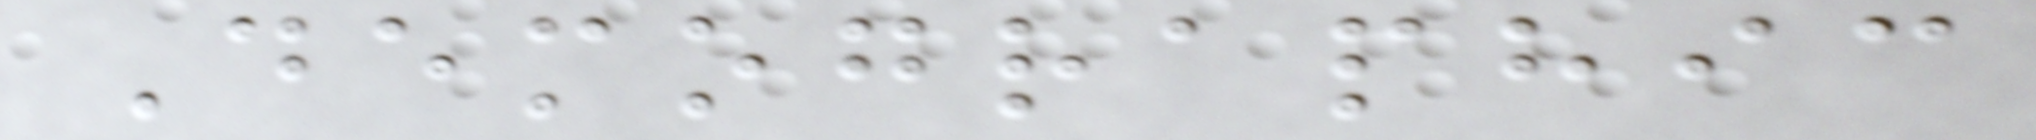Demographic
